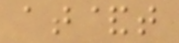at&t
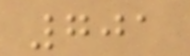701
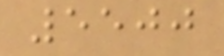5500
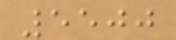5500
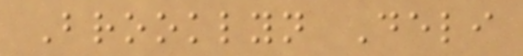Brooklyn Deli
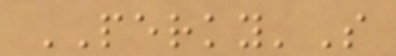PERKY'S
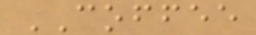COFFEE
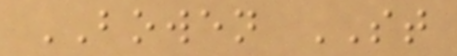BOWEN ST
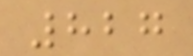827
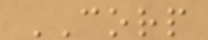CORP
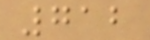712
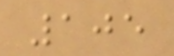105
